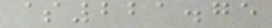$221.75
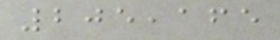205,165
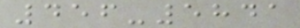456-5841
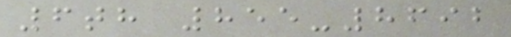6th 855-8692
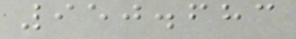950.683
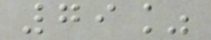79%
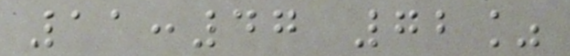11:47 72%
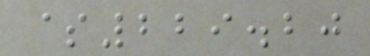$229.20
